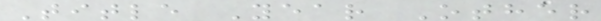Title Year Other
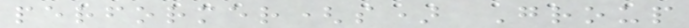performer(s) Group
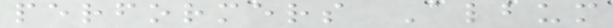performers Album
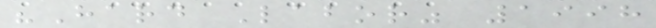"Hard Labor" 1998
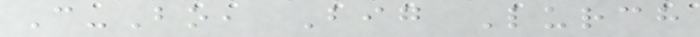C-Bo, Big Lurch
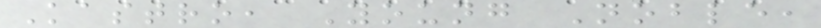Kastro, Young Noble,
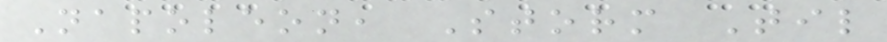Napoleon, Storm Til
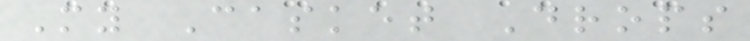My Casket Drops
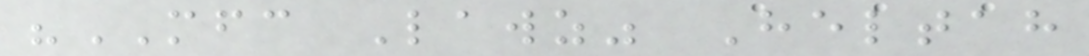"MFC Lawz" Heltah
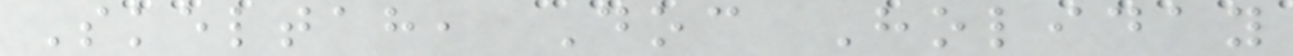Skeltah, Doc Holiday
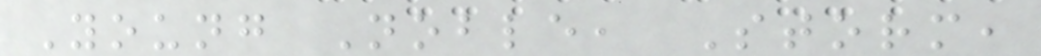Young Noble, Storm,
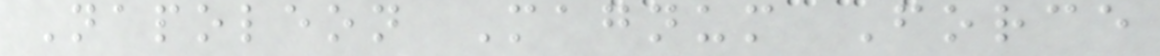Napoleon Magnum Force
